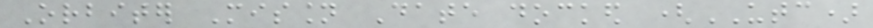Orbiter Mission Date docked (UTC)
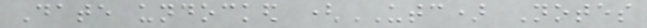Date undocked (UTC) Notes
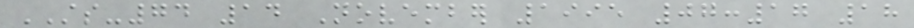STS-74 14 November 1995 07:17 18
